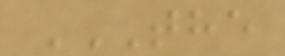THE
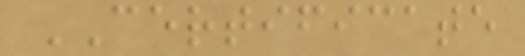CERTIFICATE
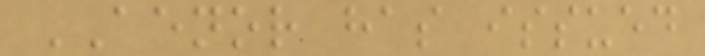AENOR has issued
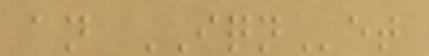an IQNet
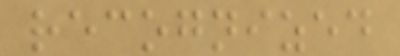recognized
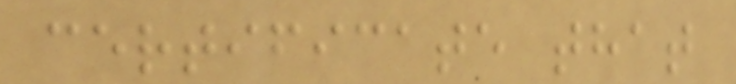certificate that
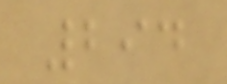294
